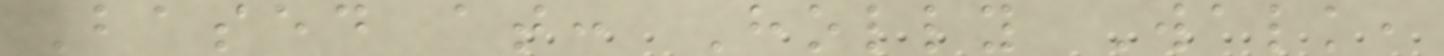Based at: Holly Walk,
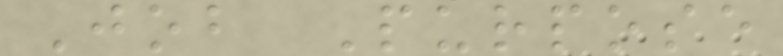Job Purpose
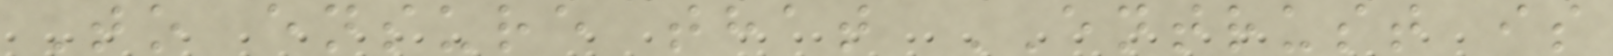To ensure that ENTRUST is
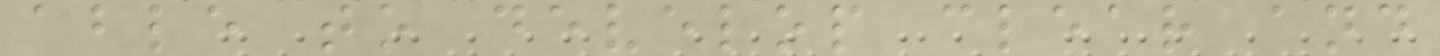able to develop clear and
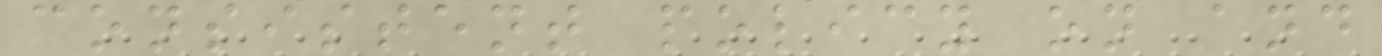consistent policy on and
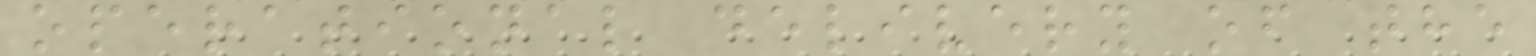operational delivery of the
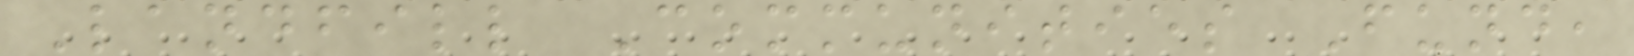Landfill Communities Fund,
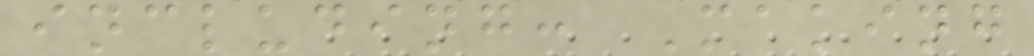including: Making
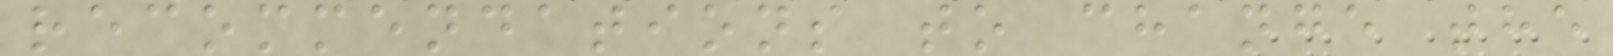recommendations to change the
